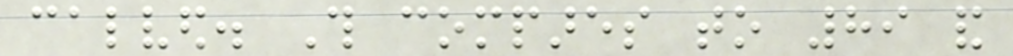calved. This compares to 89 and
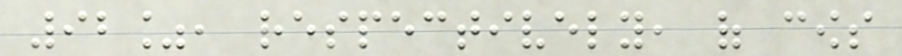92%, respectively, of cows
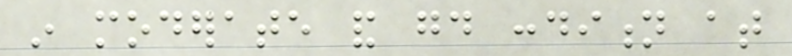in moderate and good condition at
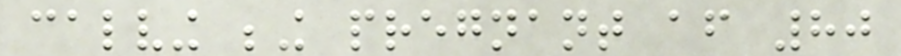calving being pregnant after 80
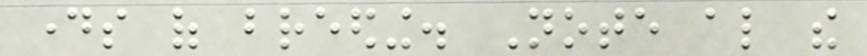days of breeding. Note also the
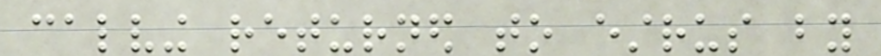calving returned to estrus by
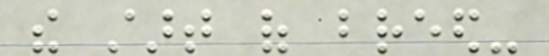the start of breed-
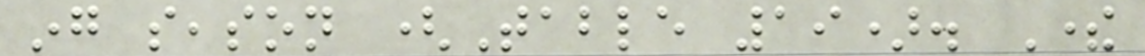ing season (Table 19). There
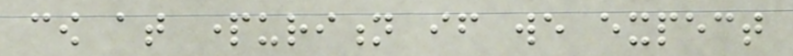cow at parturition if we expect
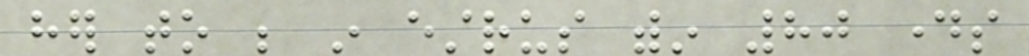her to be in estrus within 80 days
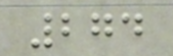274
